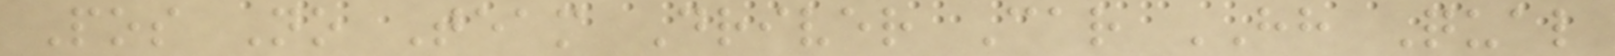Pos No Team Driver Car HH Qual
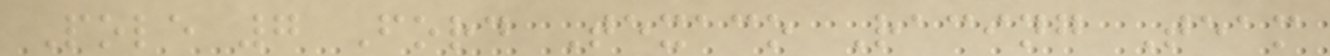Pole 7 Ford Texaco Racing Team
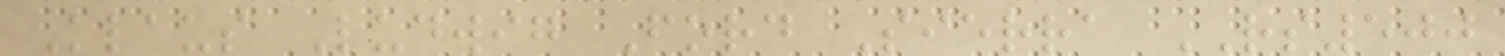Klaus Ludwig Ford Sierra RS500
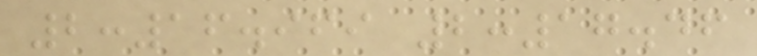2:16.969 2:17.46
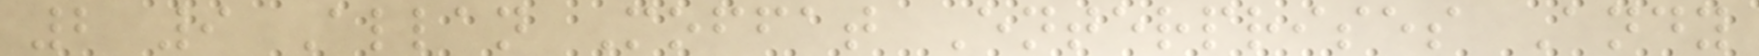2 9 Allan Moffat Enterprises Andy
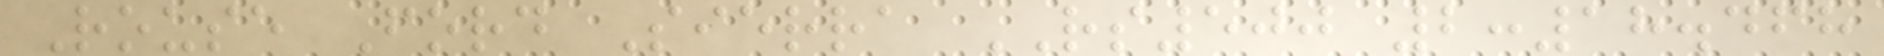Rouse Ford Sierra RS500 2:18.468
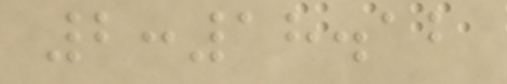2:18.12
